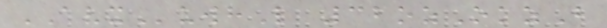AVXuwhL 32ozOkzB
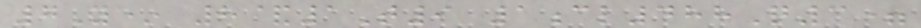7Y* 8&1T9 1cl488Q3=
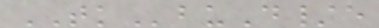TKbuD/e
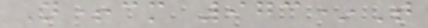N+cm 973*T
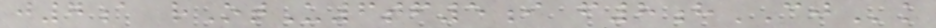j7a rOtU6tf5i f8hCJk
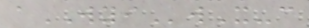aWYIwX-c
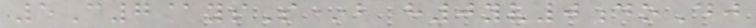5C7@ysS*b h0yv0doDj
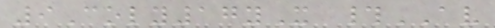9Coly17yX #AV
